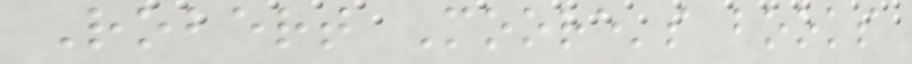Robert Moore's books
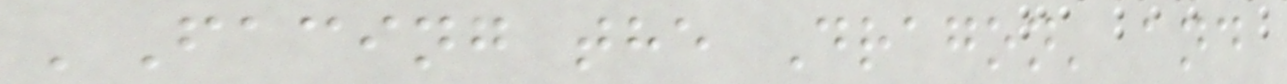'Facing the Dragon' and
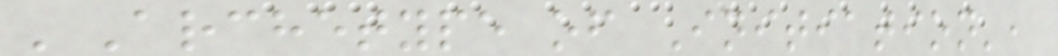'Archetype of Initiation',
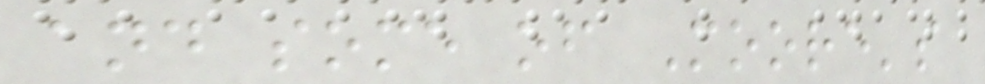and some of Moore's
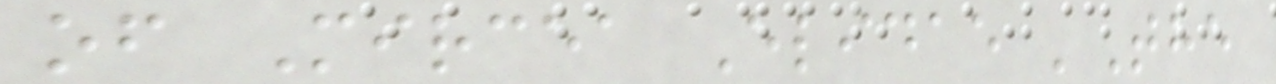of Mircea Elidae 'The
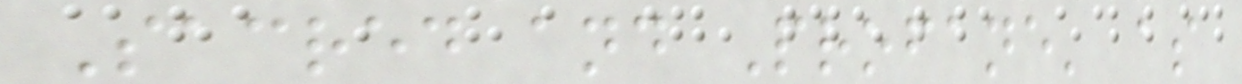Sacred and Profane' as
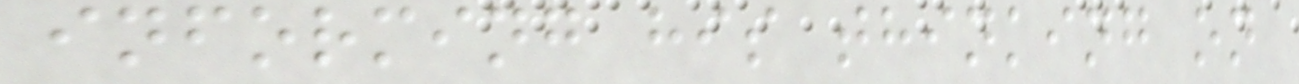informing his thinking on
